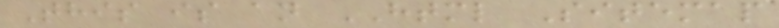This is an HTML Sitemap
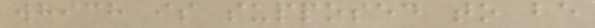which is supposed to be
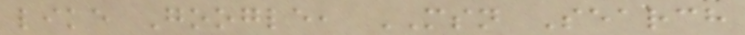like Google, MSN Search
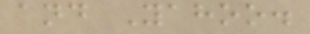and Yahoo.
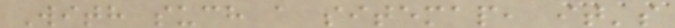With such a sitemap, it's
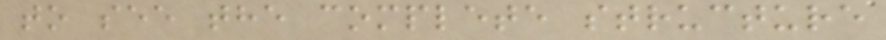to see the complete structure
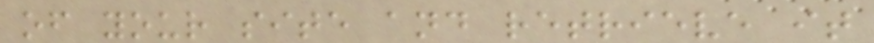of your site and retrieve it
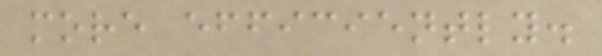more efficiently.
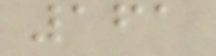161
